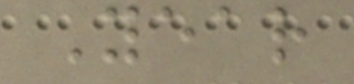Year
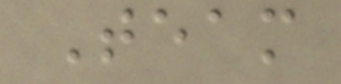Team
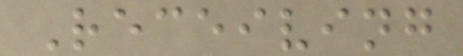Receiving
